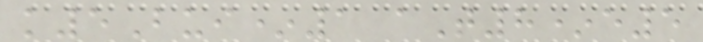k5Bui*1 aT8*e5
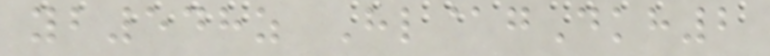yb548z Hl@gDkh2
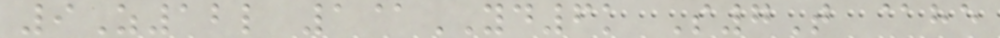9Z12l 1@YD6k S7T @he
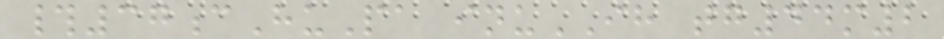#37cHuPa inuIH tg44m2
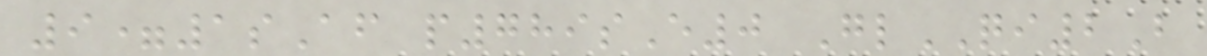9=1sAf p789sE0 GlQI2B
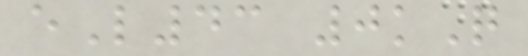eL43 0kQ
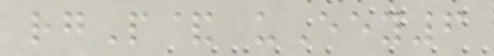rgP& uEey6
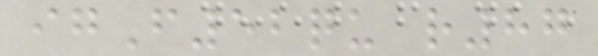igF52qu r87
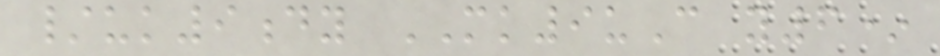/uk9dy MK9uC y6*
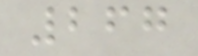267
